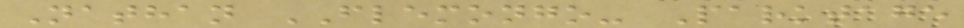Nathan FLEMONGO- Parktage
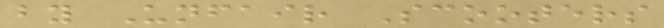by Unfair Scooters
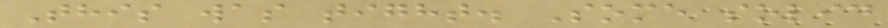This was tight. Some solid
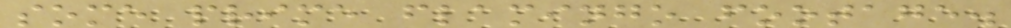some prime flamingo footage.
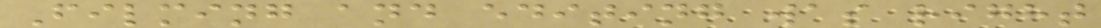Filming and editing was right
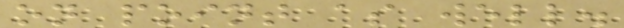on point as well.
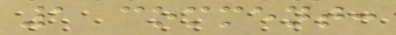1 comment:
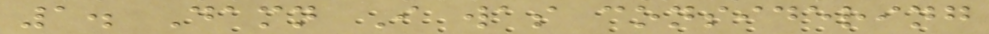1. Damn I was considering
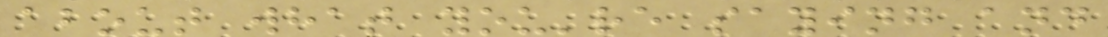about what you're saying and
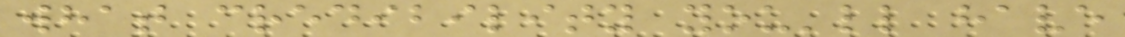what credibility you'll have
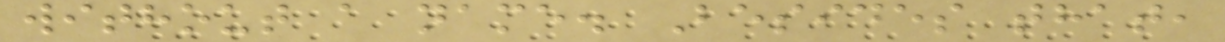without a name. Besides that,
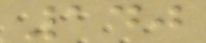140
